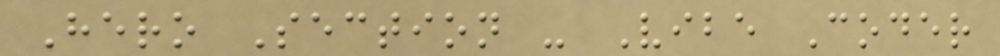Hero Section - Vibe Coder
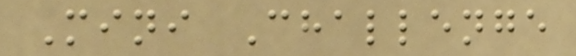Mini Challenge
